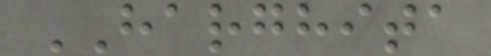HARGHITA
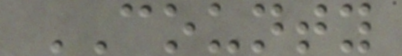COUNTY
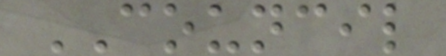COUNCIL
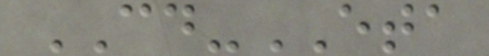CD-ETA
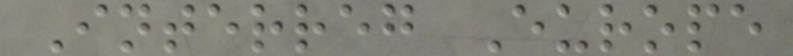Interreg Europe
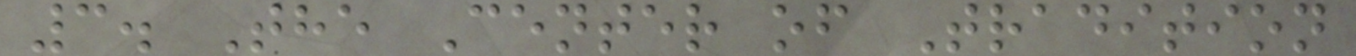3. The Center of Tradition
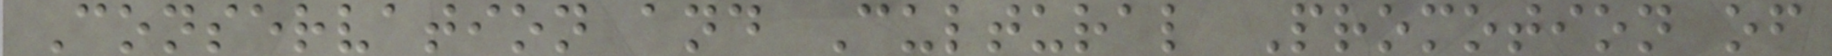Conservation and Cultural Promotion of
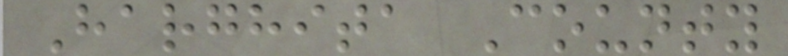Harghita County
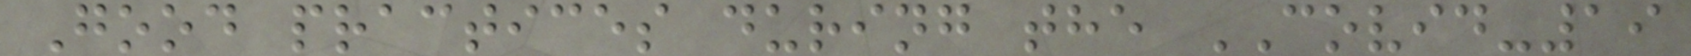Good practices during the COVID-19
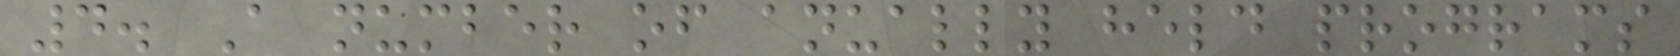4. A number of anually held programs
